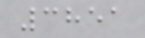3851
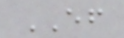EF
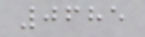0685
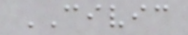CIVIC
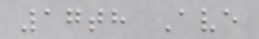17th Ave
